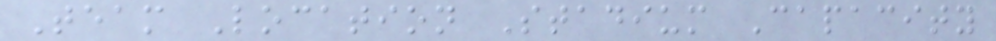Team Location Stadium Capacity
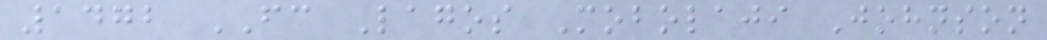1472 FC Lagos Mobolaji Johnson
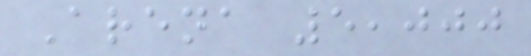Arena 5,000
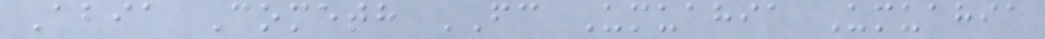Abia Cometh FC Umuahia Umuahia
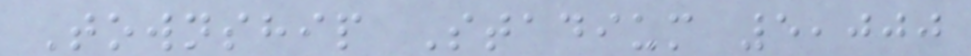Township Stadium 5,000
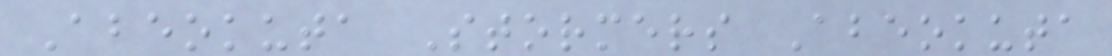Abeokuta Stormers Abeokuta
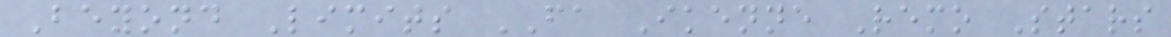Beyond Limits FA Ikenne Remo Stars
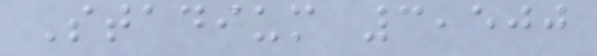Stadium 3,500
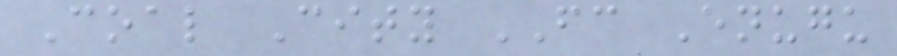Coal City FC Enugu
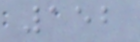152
